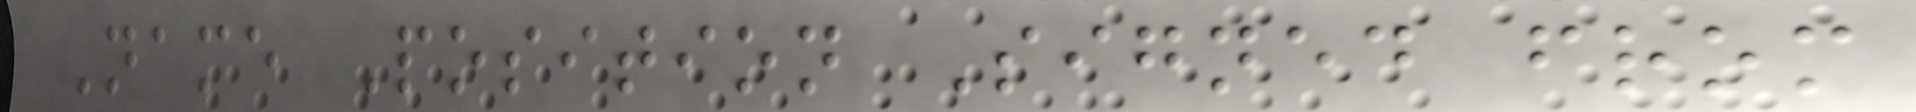Name Position Signed from
